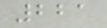221
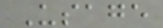Usage
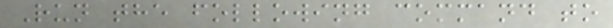Run the following command to
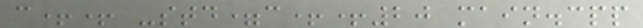c++ -std=c++20 main.cpp
